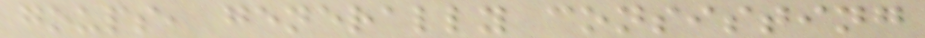goups, generally consisting
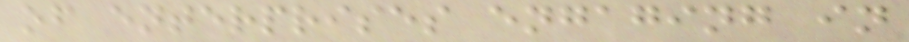of enterprises engaging in
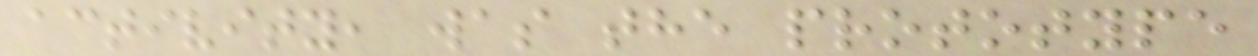activity, was the prototype
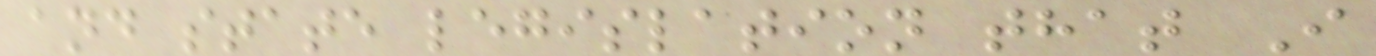and state legislation that I
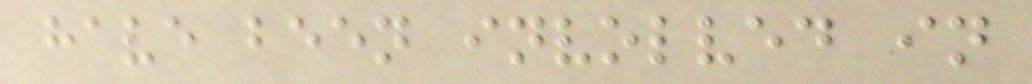have been involved in
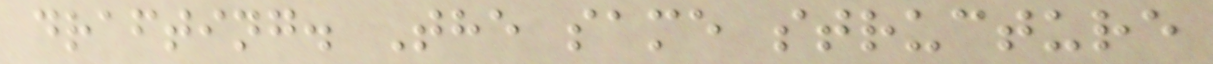drafting. The same structure
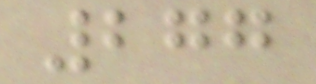277
